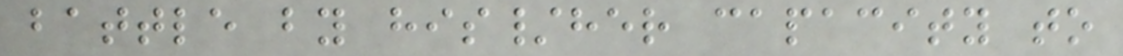battle by his/her capacity to
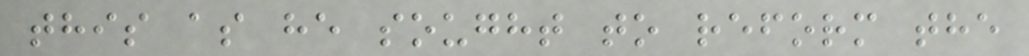this as he sought to reform the
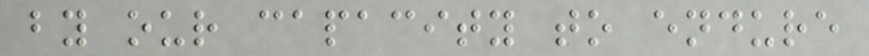by our capacity to endure
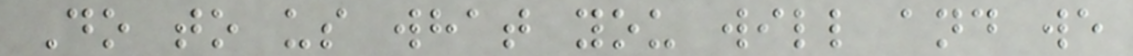Do to us what you will and we
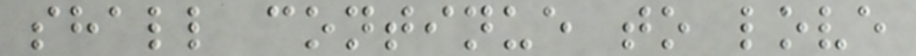shall continue to love
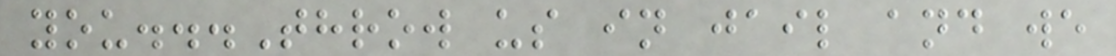you...Throw us in jail and we
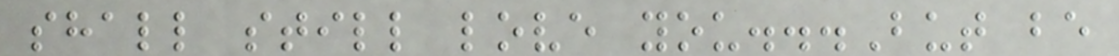shall still love you...But be
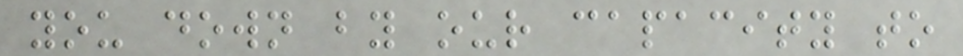you down by our capacity to
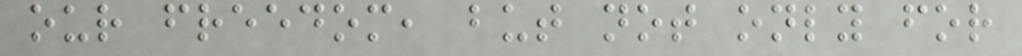our freedom, but not only for
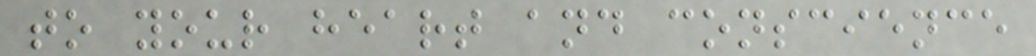to your heart and conscience
